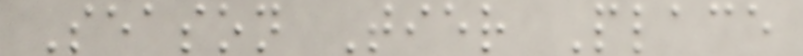Season Tier Place
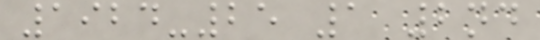1924-25 1 2nd
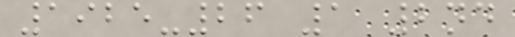1925-26 1 2nd
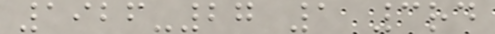1926-27 1 3rd
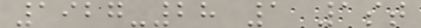1927-28 1 1st
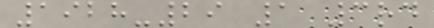1928-29 1 3rd
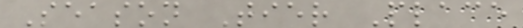Season Tier Place
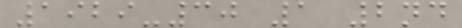1929-30 1 2nd
